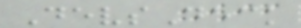DevsDeck
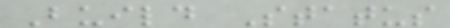Build Status
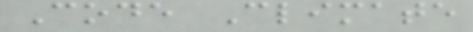Code Climate
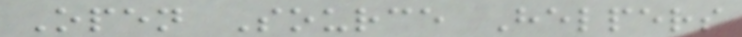Open Source Helpers
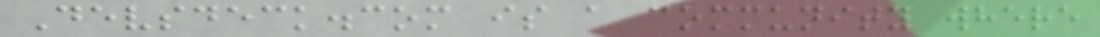Devsdeck.com is a community where
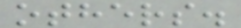others.
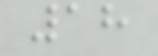18
